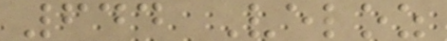644 Veloz
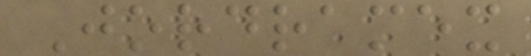Jordramex
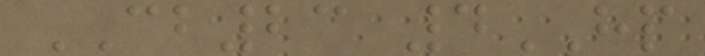CB23 4HP
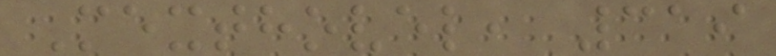Mexthovel, 319
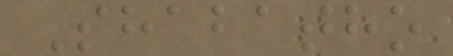Shabatho
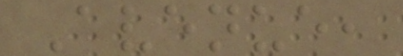Avenue,
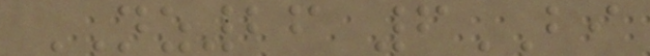NZ26 6BI
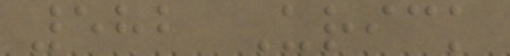582 Urick
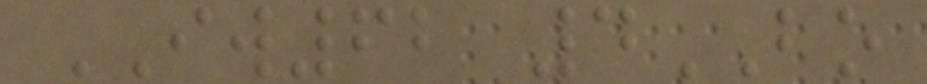IW62 4BO
